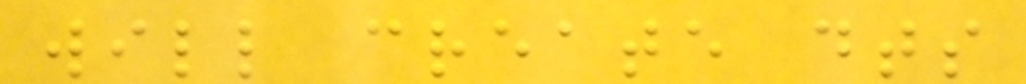will create dts
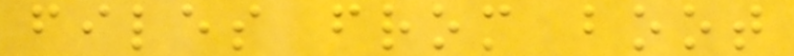files from boot
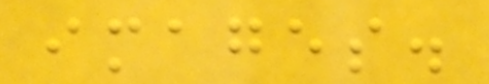images.
